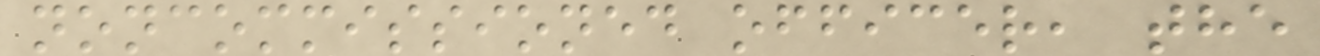noncommissioned officer, the
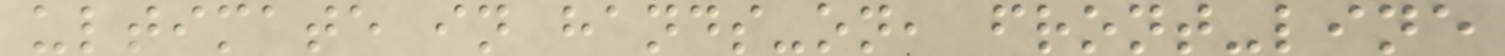ultimate in hands-on, front-line
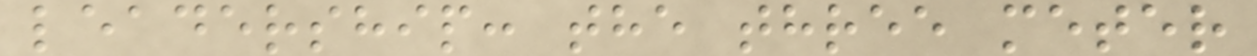leadership: the three meter
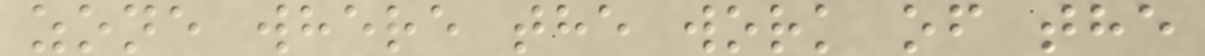zone where the work of the
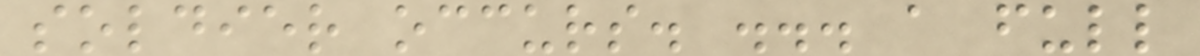soldier occurs. ... a full
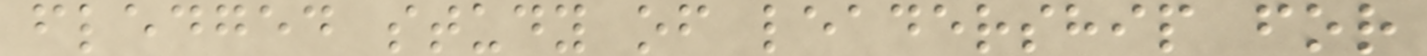fledged study of leadership for
